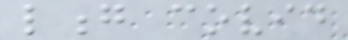long covid
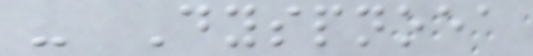- Dyspnoea
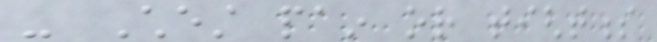- Chest pain or tightness
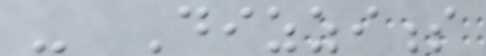- Dizziness
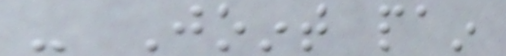- Joint pain
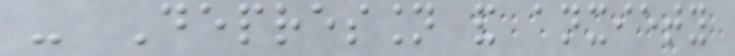- Depression and anxiety
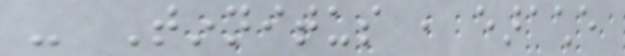- Tinnitus , earache
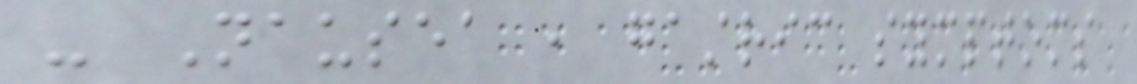- Nausea , gastric symptoms
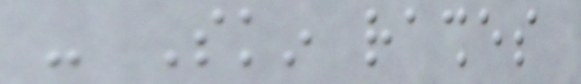- Skin rashes
